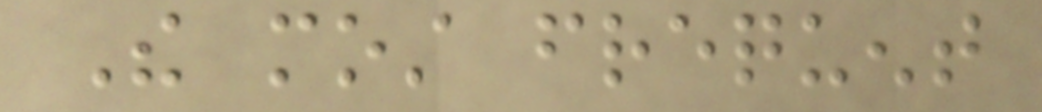The most frequent
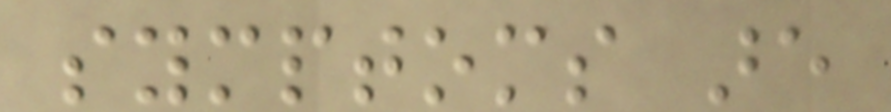symptoms are
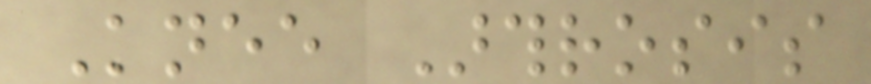Knee Arthrosis
